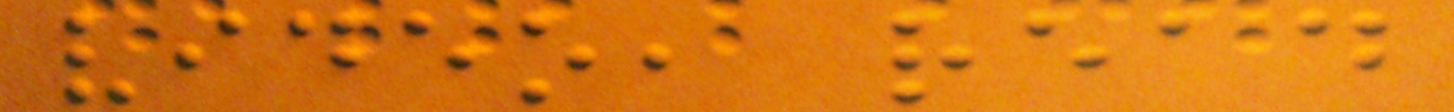video, read
